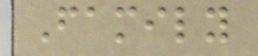Family
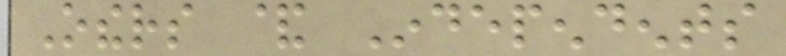Others & Independents
